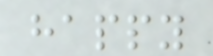happy
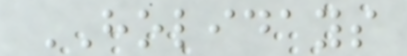HOLIDAYS
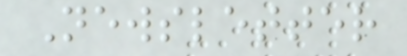Newsletter
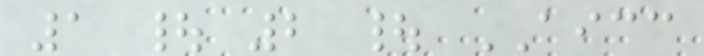1 | 2 | AICC
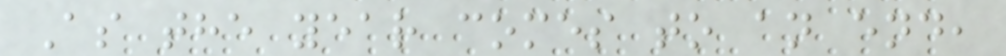As the year comes to an end,
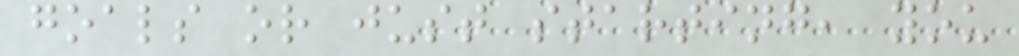goals or just starting, you
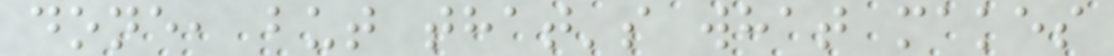done, but that's what makes
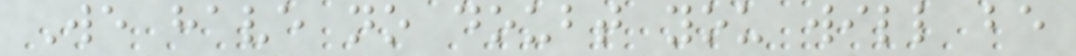We have no doubt you will be
